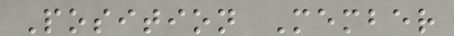Position Member
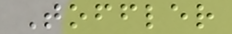Toffler
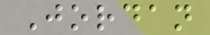Jordan
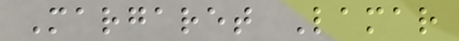Margaret Lamar
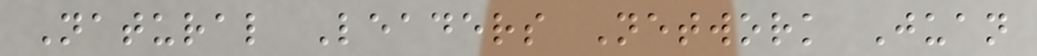Natural Leaders Network Juan
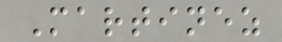Martinez
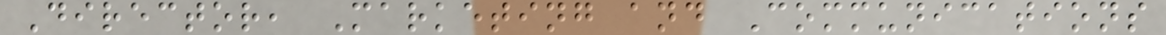Director, Marketing and Communications
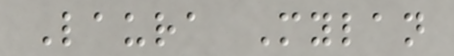Laura Mylan
